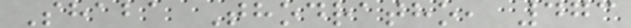Shaba Thodratho, 473
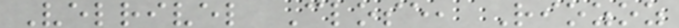Velrivel Close, Riozoz
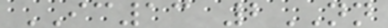IC13 2NN
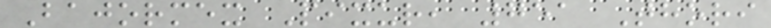Bajormex Pixur, 751 Thori
